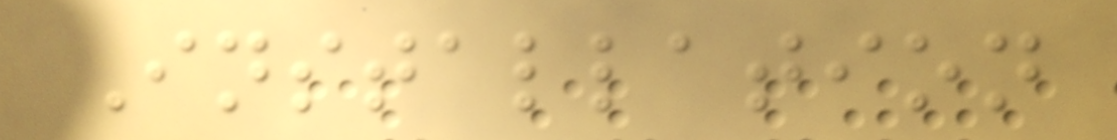Installation
